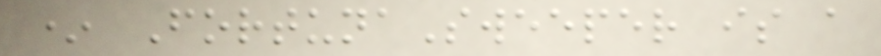* FortunaSweeper is a
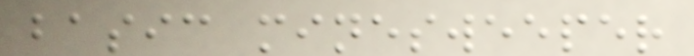basic minesweeper
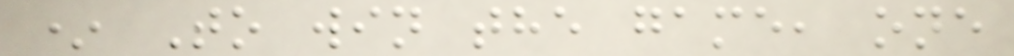* To win the game, one
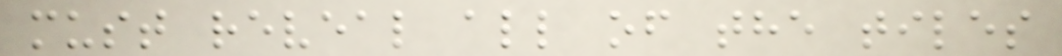must reveal all of the tiles
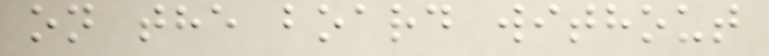on the board without
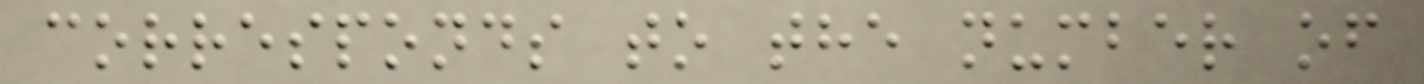corresponds to the number of
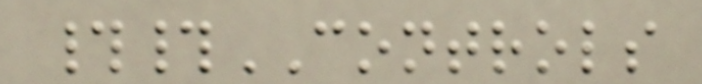##CONTROLS
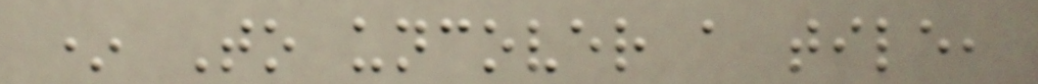* To uncover a tile,
